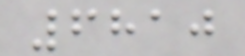6810
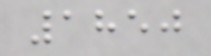1850
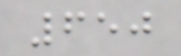650
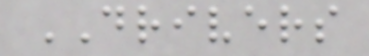DRIVERS
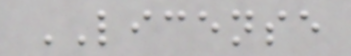LICENSE
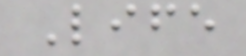Life
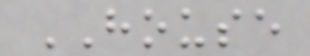HOUSE
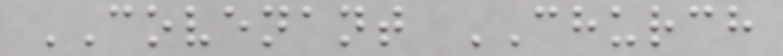COVENANT CHURCH
